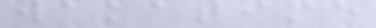wakatime
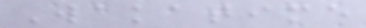Wakatime
